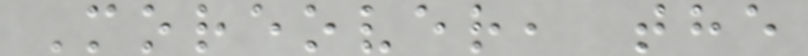Moreover, the
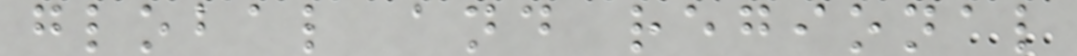global and regional
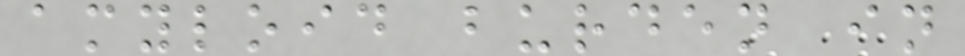amyloid burden in
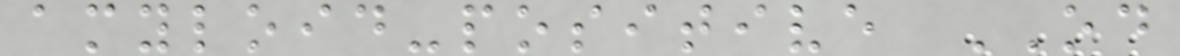amyloid-positive OD
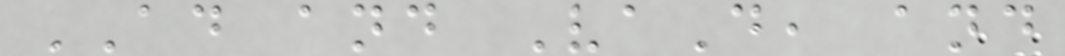AD and VaD, and
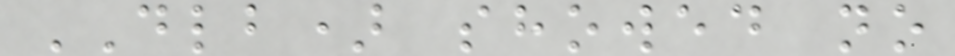DLB) showed no
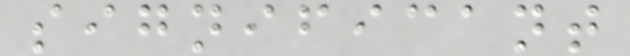significant
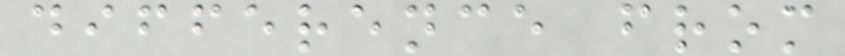difference from
